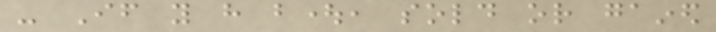- If you have bought, sold or gained
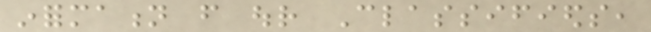information from our Classifieds,
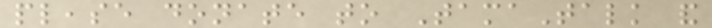please donate to TamaTalk and
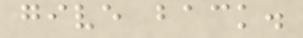give back.
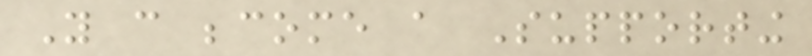You can become a Supporting
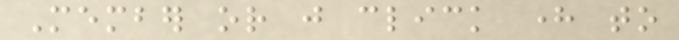Member or just click here to
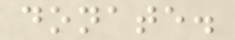donate.
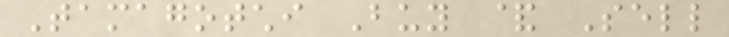Tamagotchi Buy & Sell
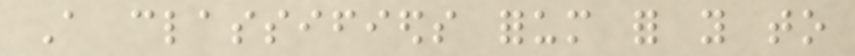A classifieds forum for you to
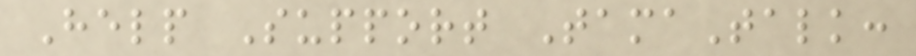Help Support TamaTalk:
